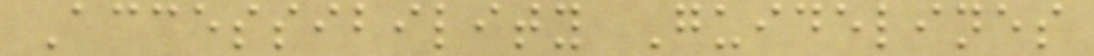Accessibility Guidelines
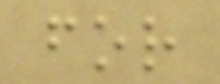for
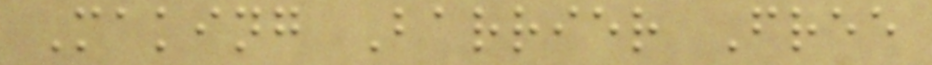Making Barrier Free
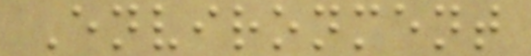Environment
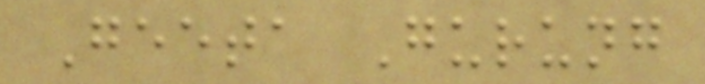Geeta Gurung
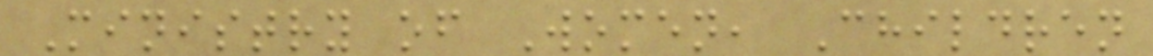Ministry of Women, Children
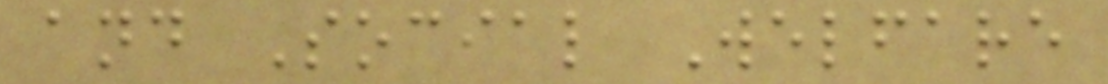and Social Welfare
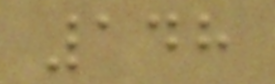148
